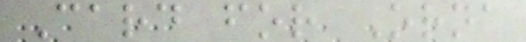Card for Orna
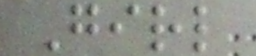Girl
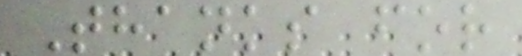Thanks for
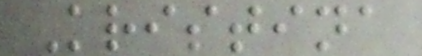Kristina
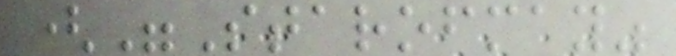("Starofmay"
